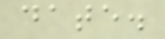date.
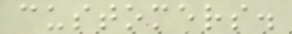customers.
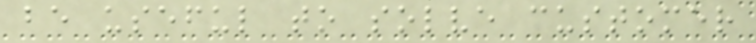be useful to solve customer
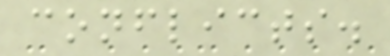conflicts.
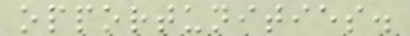opportunities.
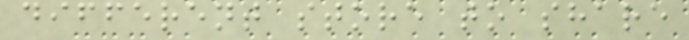different store to share
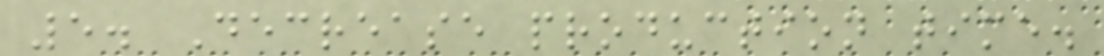5. Decrease production time.
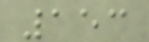153
